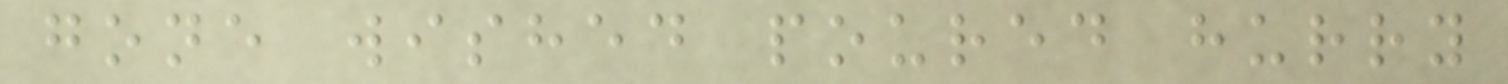gone wished poured hurry
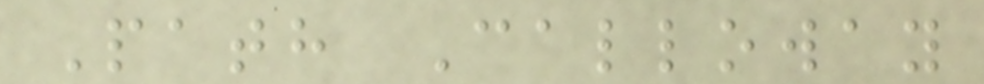Path Calloway
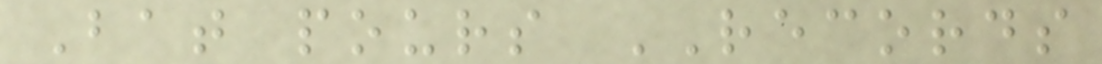Bat pours RECORDS
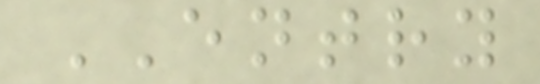ENTRY
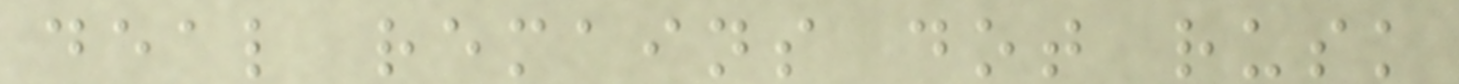deal remains dot rusk
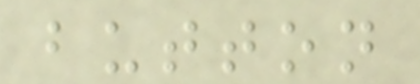button
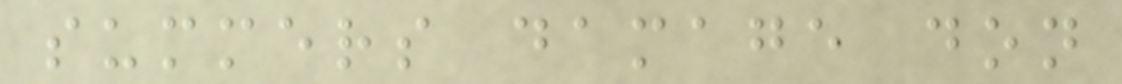summers damage don
